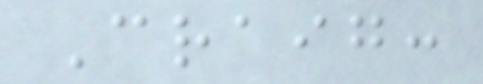Craig:
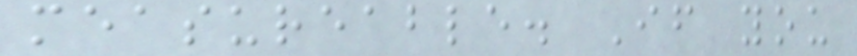measureable. If you
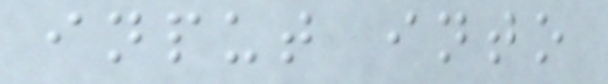input into
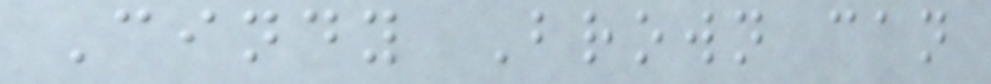Cindy Brown can
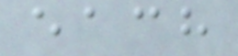each
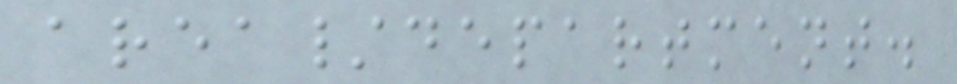area/department.
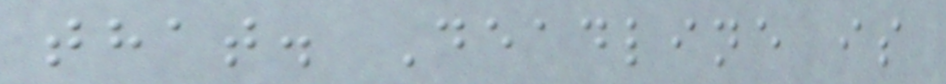that. Deadline is
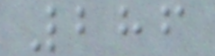286
